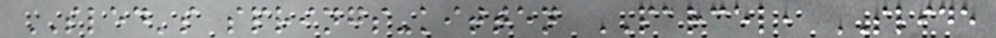SLED's springs-kitten PARCEL, SLIDE
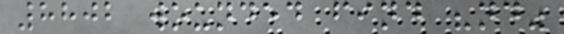8802 wounded find "nd"
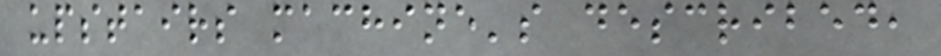upstairs machine's described,
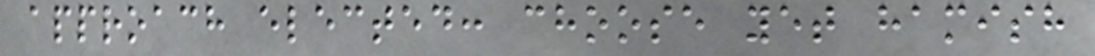approach elected: choose yet hamish
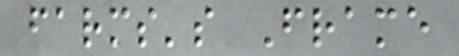farms's Frame
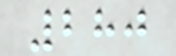280
